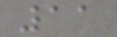11
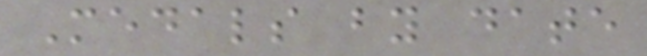Medals by date
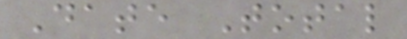Date Total
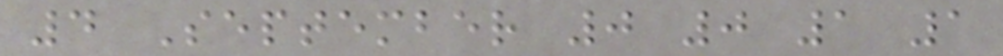4 September 0 0 1 1
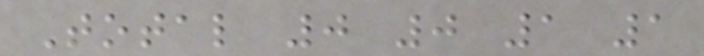Total 0 0 1 1
